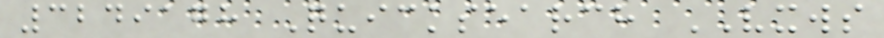3249178 Quicksearch VXWS
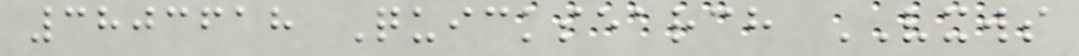3803618 Quicksearch VXWS
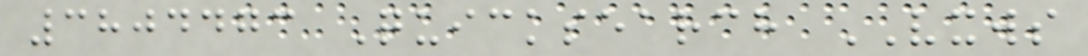3804473 Quicksearch VXWS
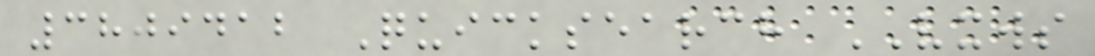3809412 Quicksearch VXWS
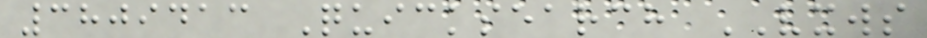3809413 Quicksearch VXWS
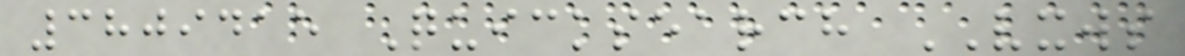3809415 Quicksearch VXWS
